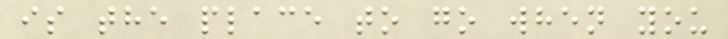is the place to go when you
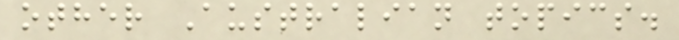other Australian topics.
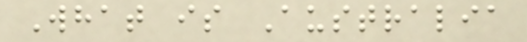What is Australia
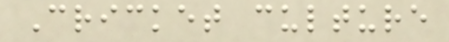Cricket culture
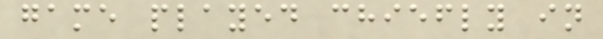game played chiefly in
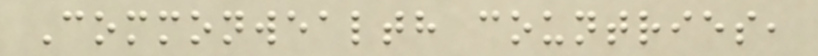Commonwealth countries,
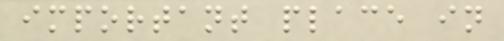important place in
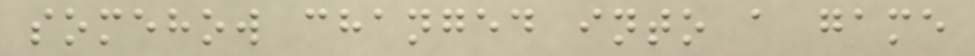somehow changed into a game
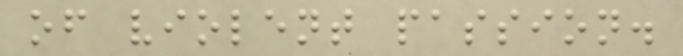of violent passion.
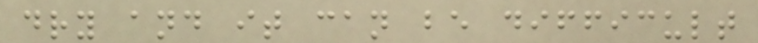dry and it can be difficult
